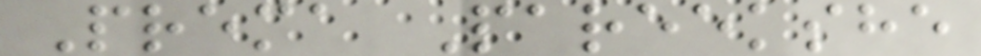Prema Pareekshe
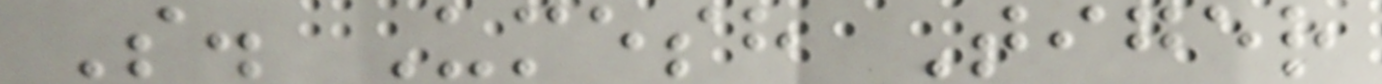S. Umesh Tiger
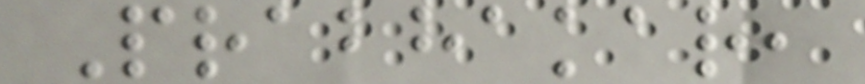Prabhakar,
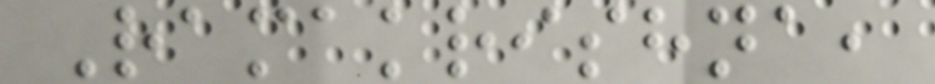Ramakrishna,
